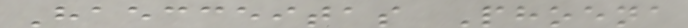Haecceitas Phoena
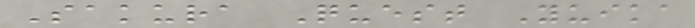Sakura Quest Yuika
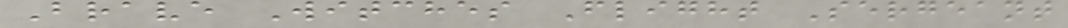Brave Witches Flight Sergeant
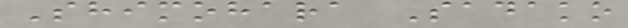Shimohara Sadako
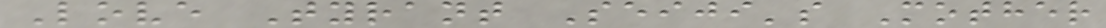Love Tyrant Seiji's Mother
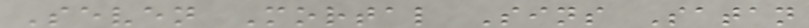Seven Mortal Sins Satan
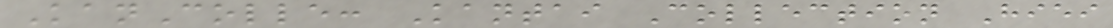KanColle: Kantai Collection Hiei
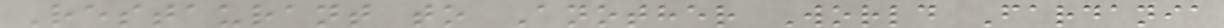Restaurant to Another World Fardania
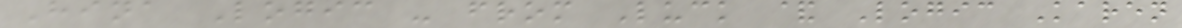Hina Logic - from Luck & Logic Karen
